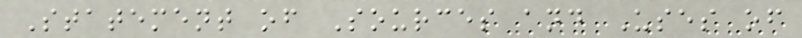Statement of Sources and Uses of
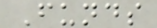Funds
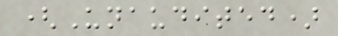(Unaudited)
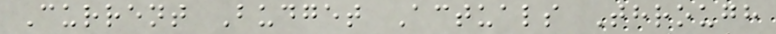Current Budget Actuals Through
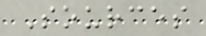Sources
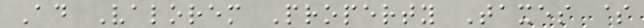Ad Valorem Property Taxes $
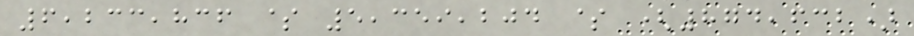6,233,836 $ 5,359,204 $ (874,632)
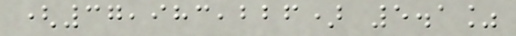(37,983,226) 5.1%
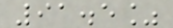91.5%
